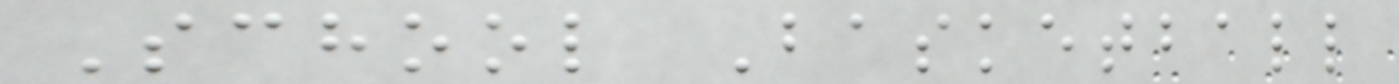School Basketball
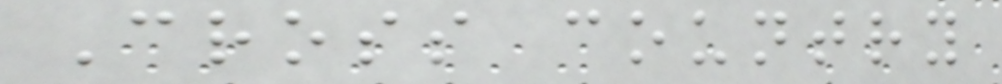Cross country
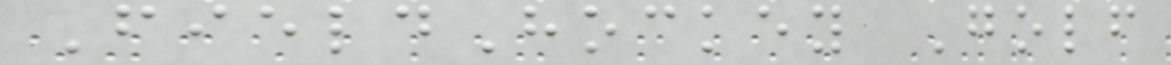FieldHockey Golf
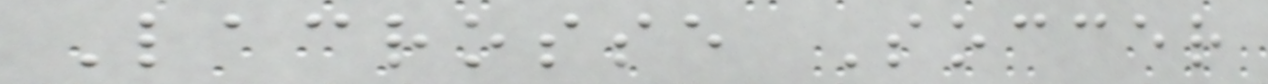Lacrosse Soccer
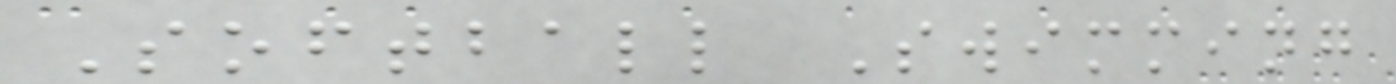Softball Swimming
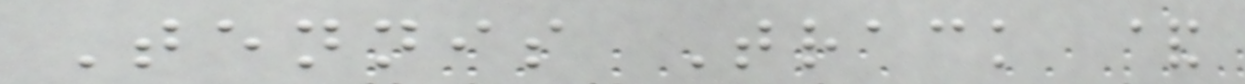Tennis Track &
